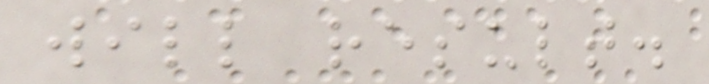will result.
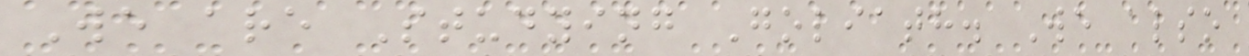We are Studying Goliath. We also
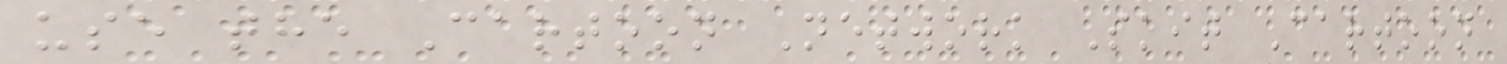use the Cartoon Network Skit Cartoon
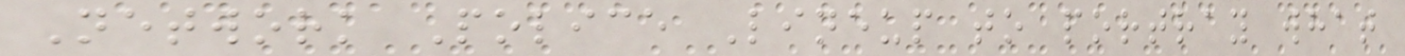Network Police Lineup to portray what
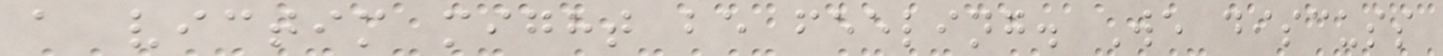a victim might be feeling. We discuss
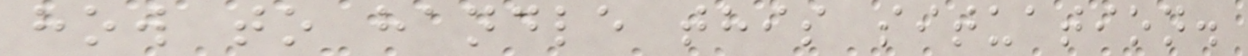how to handle this situation.
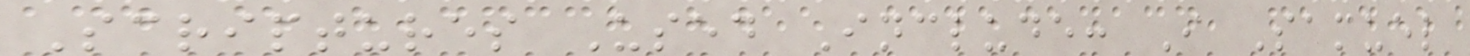Scriptures Used Include: I Samuel
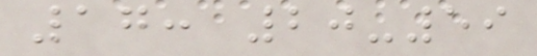17: 20-59
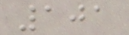101
